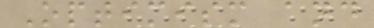Optimism and
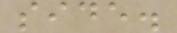side.
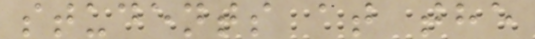students at the
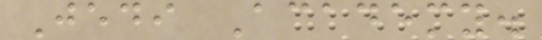Jedi Academy.
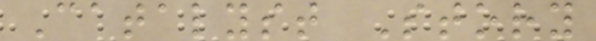Catalyst Story
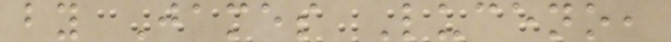by James Luceno,
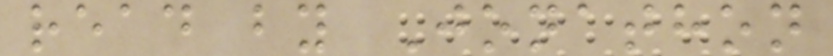read by Jonathon
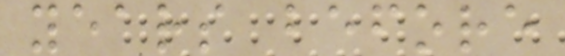years before
